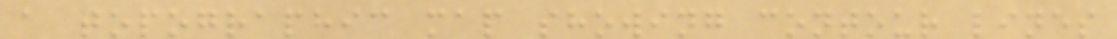a topographic map showing contour lines
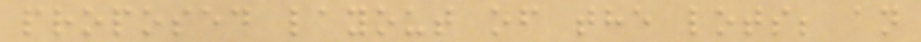proposed layout of the lots; an
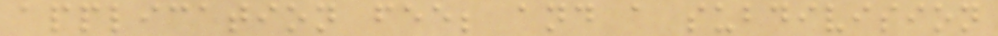application fee; and a subdivision
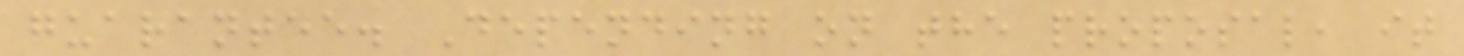guarantee. Depending on the proposal, it
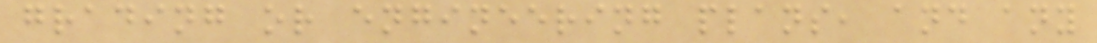grading or engineering plans, and any
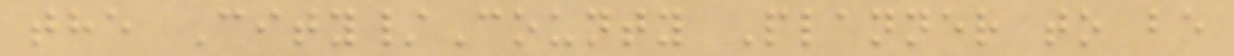the City/County Planner to be
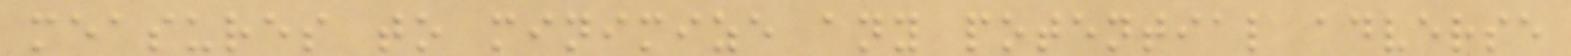measures to minimize any potential adverse
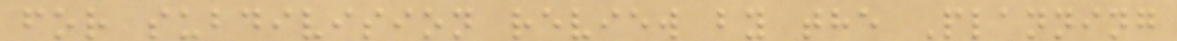for subdivision review by the Planning
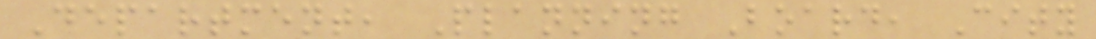Department, Planning Board, City
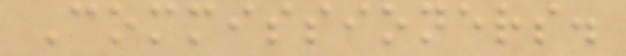Commissioners.
